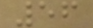56
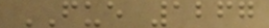FUE 1267
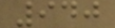940
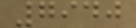7940
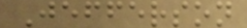Jefferson
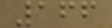166
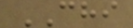CHI
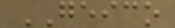GEICO
